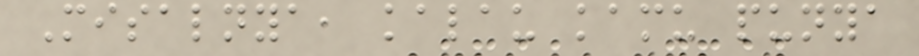Misalnya, kalau kamu punya
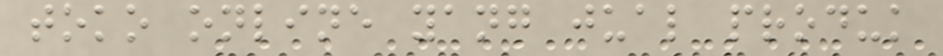toko online yang jual produk
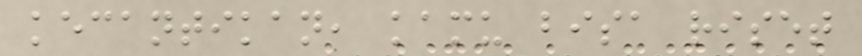kecantikan, kamu bisa riset
